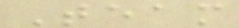Team
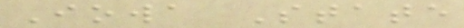Iowa State
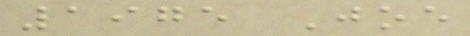1975 Joe
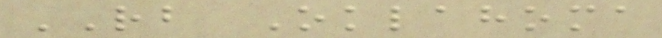RB Oklahoma
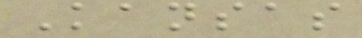Kansas
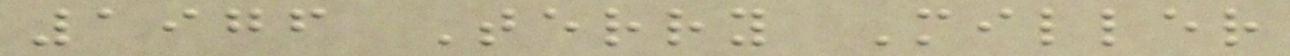1976 Terry Miller
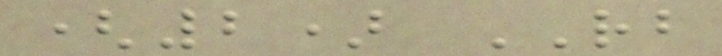(2) RB
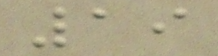19
